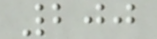200
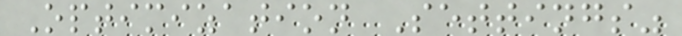Optimization Settings"
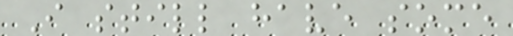I still have some
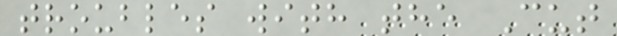troubles with the Cut
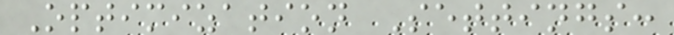Optimization Settings:
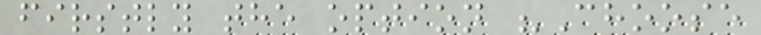firstly the option "Choose
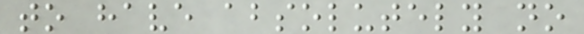to have absolutely no
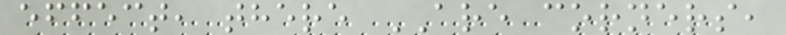effect, there ARE corners,
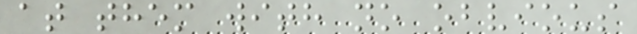at them with no obvious
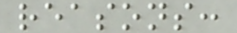reasons:
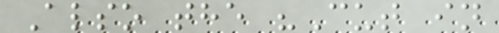Also the "Cut in
